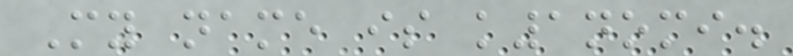My name is k1nomi.
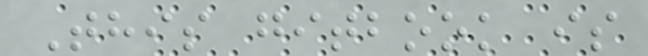This gitbook is
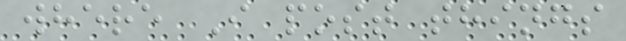where I post things
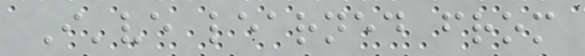I've learned from
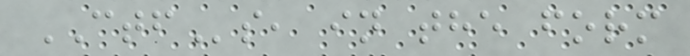CTFs, in the form
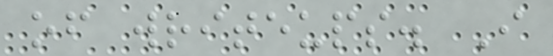of writeups. I
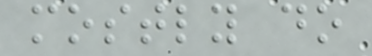mostly do
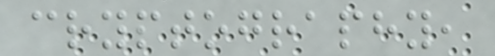cryptography,
